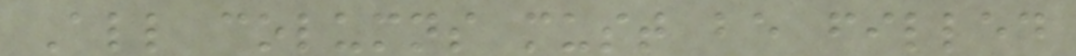All columns must be filled
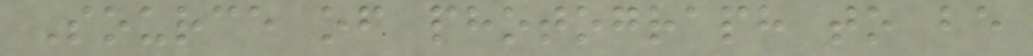Source of photograph to be
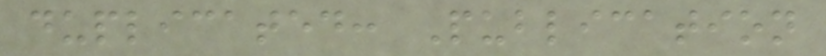duplicated: Publication
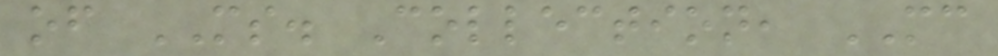of MS. Collection, MC
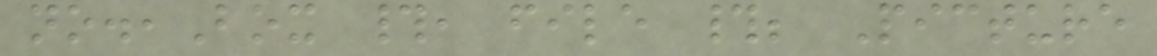no.,Box #, file #; Picture
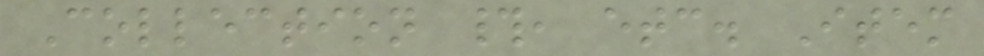Collection #, etc. Item
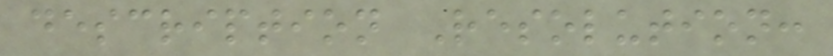description Resolution:
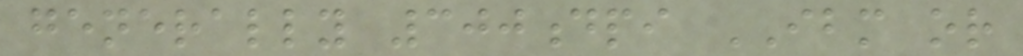generally 300dpi IBM or
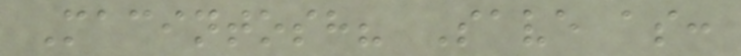Macintosh? Save as:
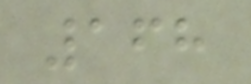168
